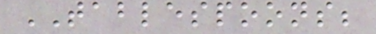TABLESPOONS;
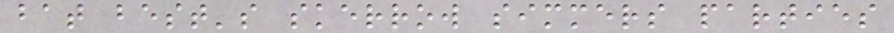bat best's skerrow simmers parties
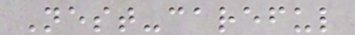Nest-careful
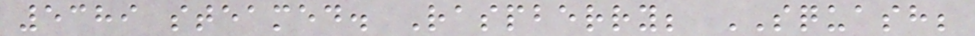5389 steamed. Raspberry; SQUASH;
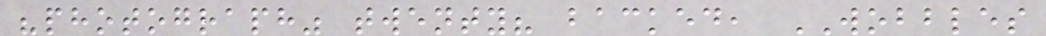"photograph" twenty? backed, WOBBLES
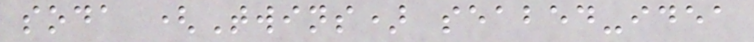soda (Twins) seabed-idea
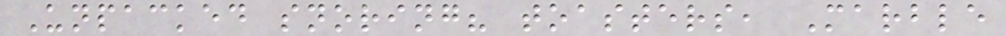Unpacked snoring? toasters, Marble
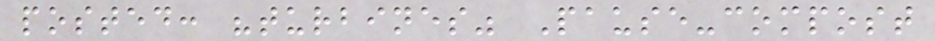posted: "turbines" Pause-compost
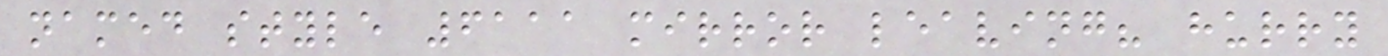named style 6111 mirror leaving? hurry
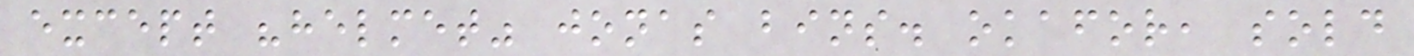except "helmet" jonas bins. okafor, sold
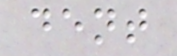dent
